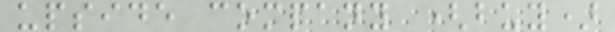upside company (buy)
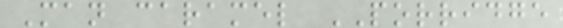Man caramel PORRIDGE
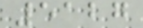5127
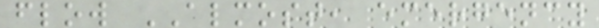flow ALMOST, emergency
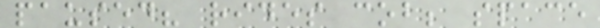paused? rides cob; space
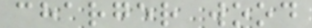charger wood
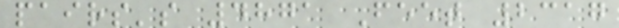pairs's 4871 Feet 2317
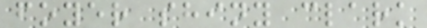foyer shiny clark
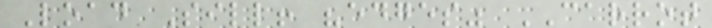Load Sill! "edges" CARROT
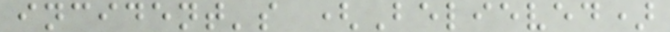incident's (Believed)
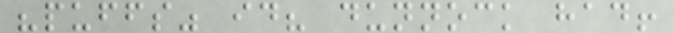"puffs" id? dunnock had!
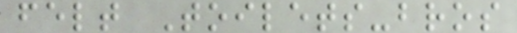felt Toilets-bros
